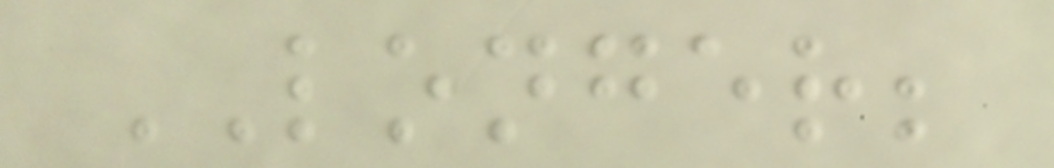LONGER;
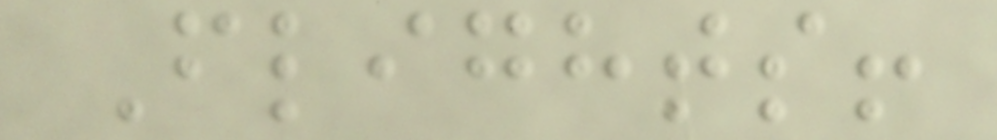Flights!
